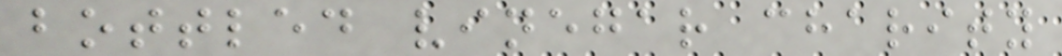bottled vinegar charity
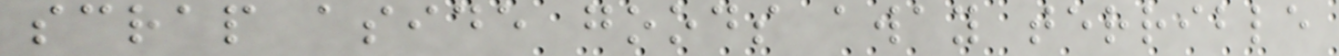scrap aside goods away terrible
